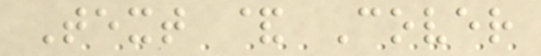Text & Cover
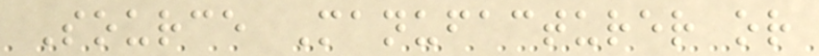Source Manufacturer or
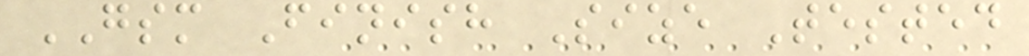GSM Finish Size Tested
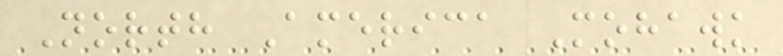North America Mohawk
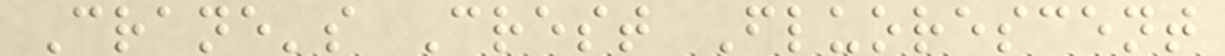Crane's Crest Fluorescent
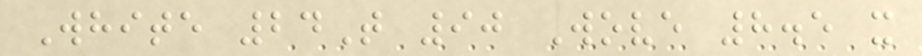White 24T 90 Wove 8.5 x
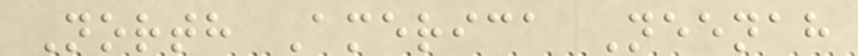North America Neenah
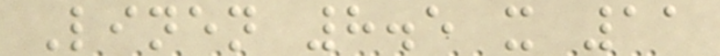Linen 8.5 x 11
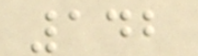142
